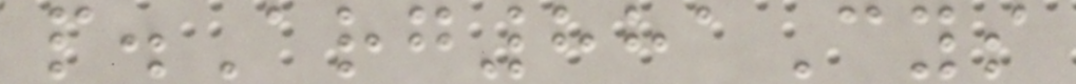p.Arg881Cys
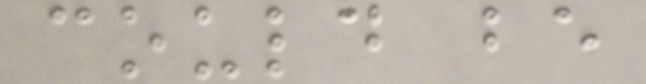could be
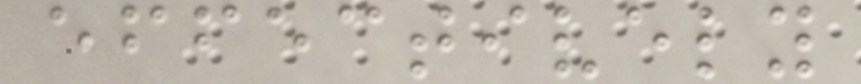effectively
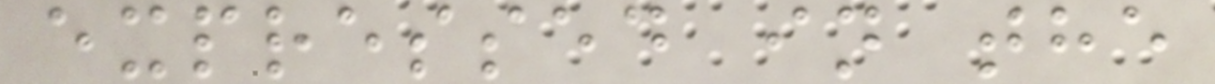expressed in the
